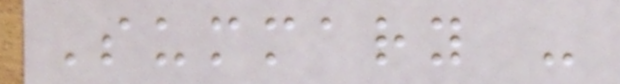Summary -
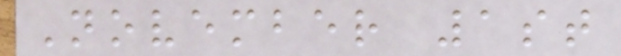November 1st
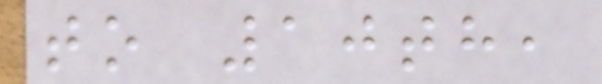to 10th,
